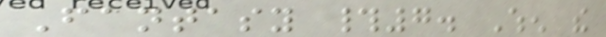Fantasy #7. When the
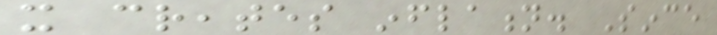it creates inflation. Since
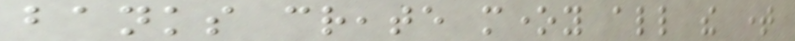banks create money all the time
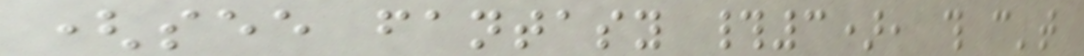(see fantasy #3), this can't
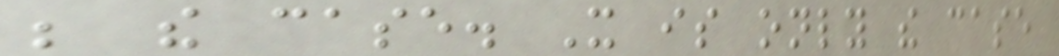be the case. It is only the case
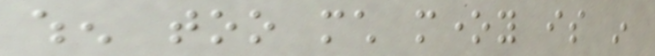when too much money is in
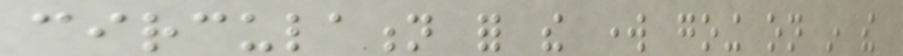circulation for the work going on in the
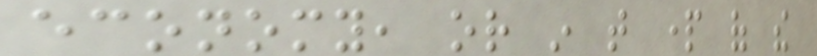economy, or in that part of the
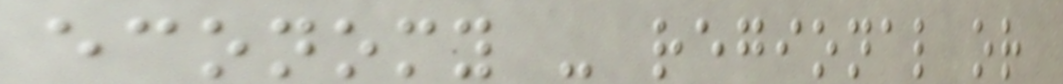economy - regional or
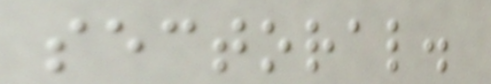sectoral.
